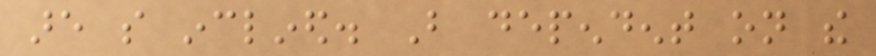are so inclined. But dependent on the
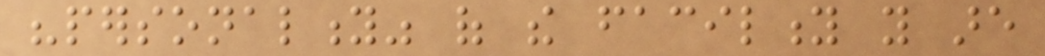"personality" of the facility you are
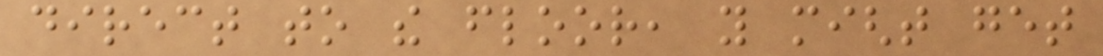direct to the floor, you might get
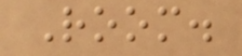Room.
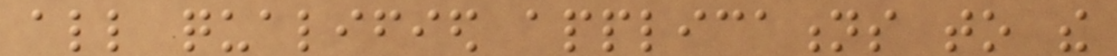all qualified applications to the
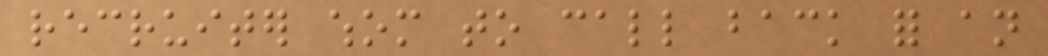recruiter whom to call back for an
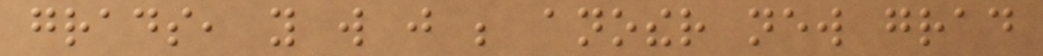grads, you will just be another new grad
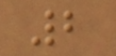2
